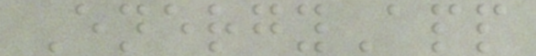EnergyApp
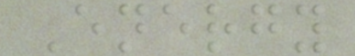Energy
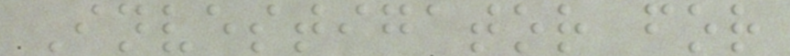Investigator for
